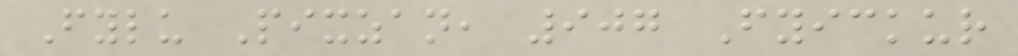Fylu Pixzan, 907 Fyickur
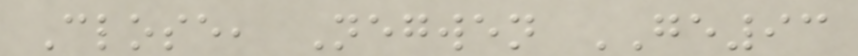Close, Negwen GE93
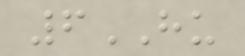6HU
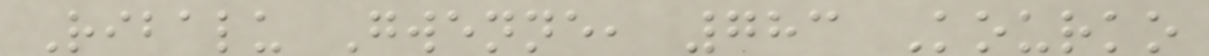Ribalu Gwenne, 783 Kourko
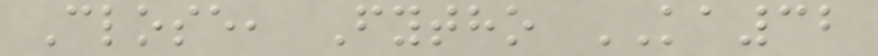Close, Fytho KA32
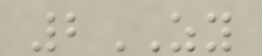2ZY
